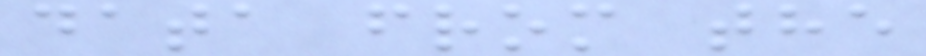data from the
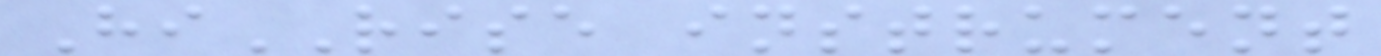HiRISE instrument
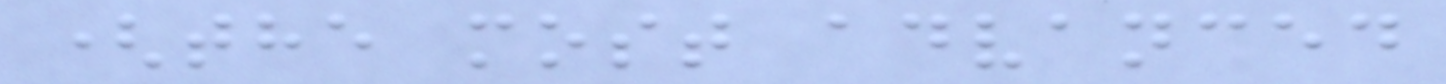(the most advanced
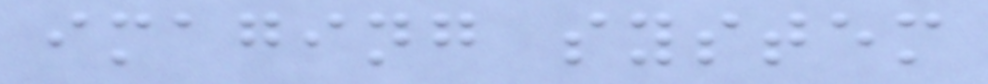imaging system
